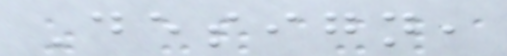Design,
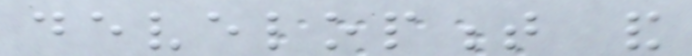development and
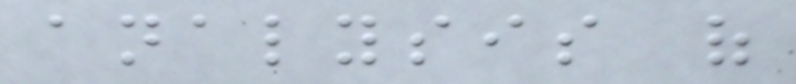analysis of
